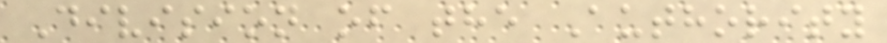Division of the Authority
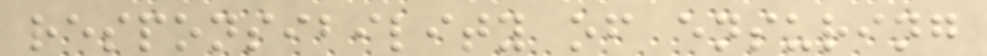responsibility of ensuring
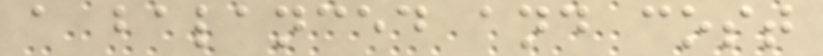a balanced and cost
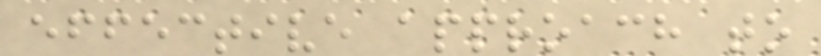effective approach to
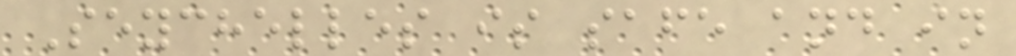Seychelles is safe and in
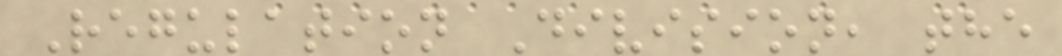Regulation Division, the
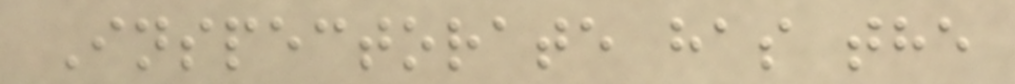Inspectorate has the
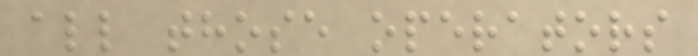all those operators
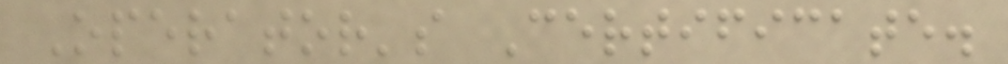Operator's Certificate.
